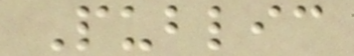Public
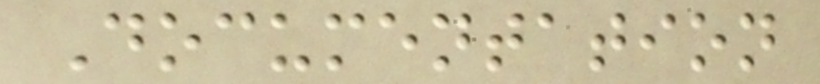Documentation
